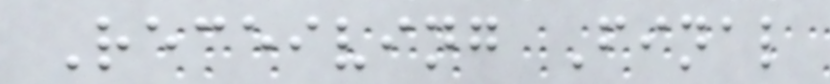Receiving Final
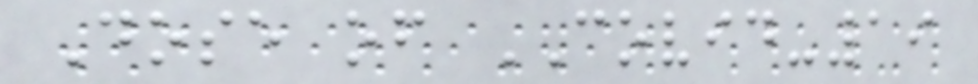Dose of COVID-19
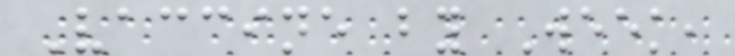Vaccine by Week,
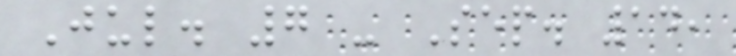Jul. 7 - Sep. 14,
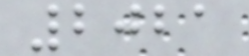2021
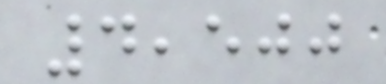4,500
